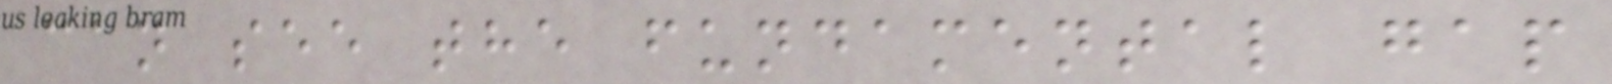can see the fundamental gap
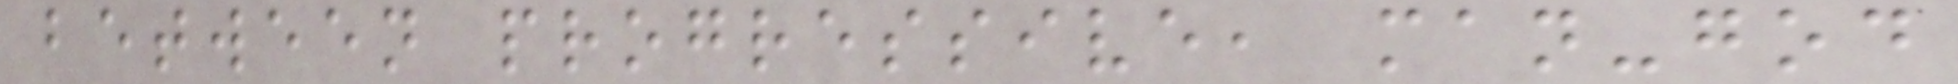between progressive, man-god
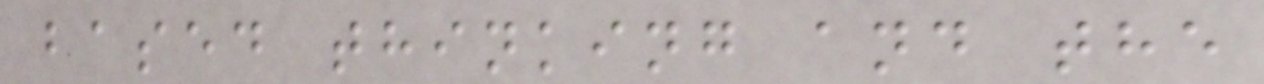based thinking and the
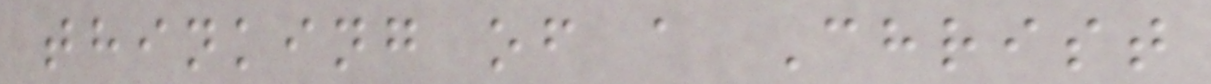thinking of a Christ
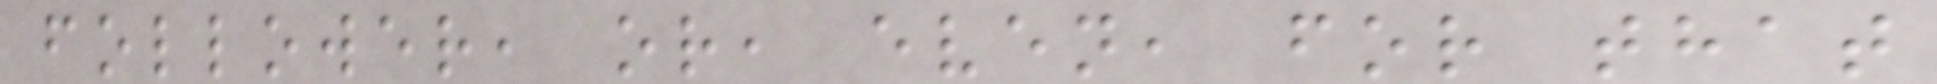follower, or, even, for that
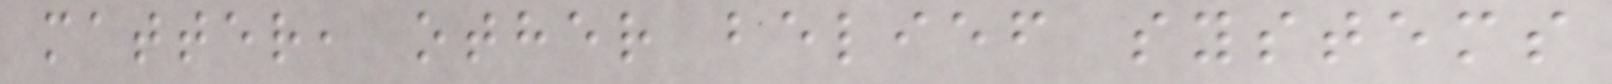matter, other belief systems
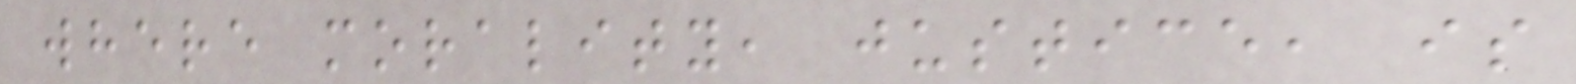where morality, justice, is
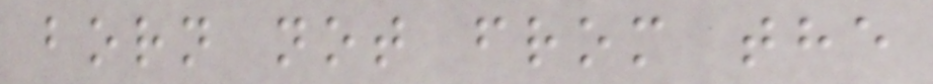born not from the
